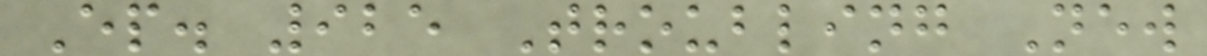Ep. 925 Troubling New
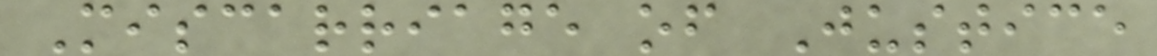Miscarriage of Justice
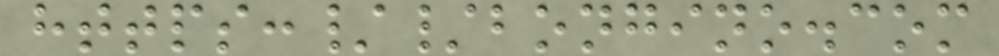https://bongino.com
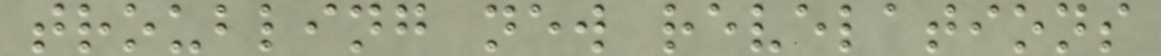troubling new revelations
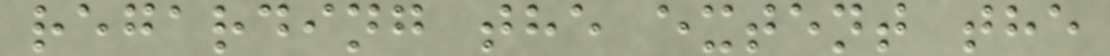regarding the extent the
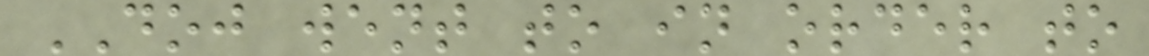DOJ went to in order to
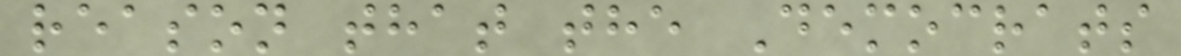reason that the Democrats
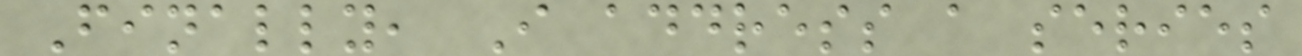Finally, I address a series
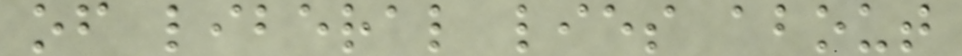of liberal lies about
